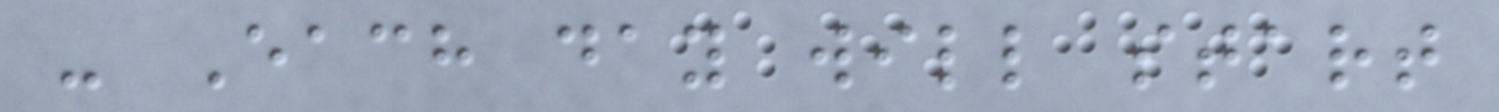- Each day will start
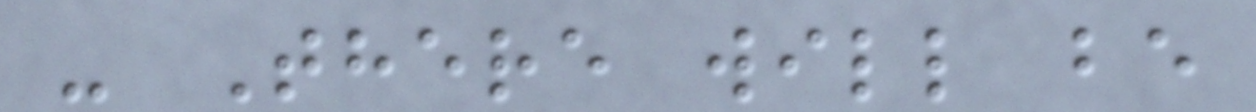- There will be
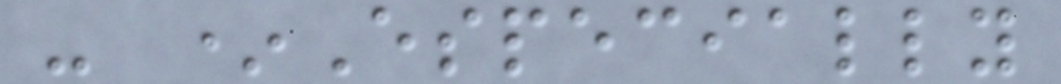- *Especially
